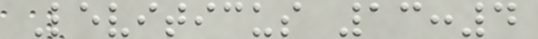Leviticus 13:4
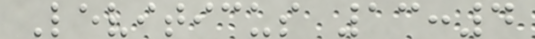Leviticus 13:4
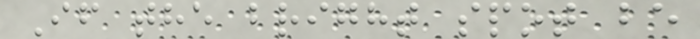If the bright spot be
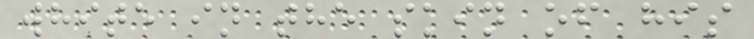white in the skin of his
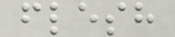flesh
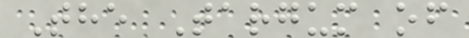The Targum of
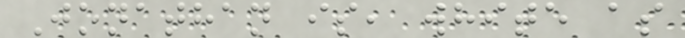Jonathan is, white as
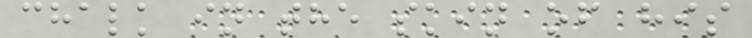chalk in the skin of his
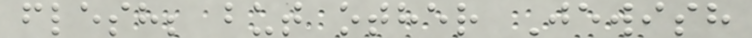flesh; but other Jewish
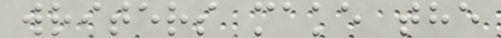writers make the
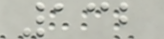132
